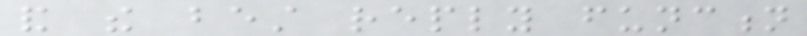and the best reply function
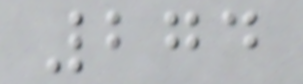274
